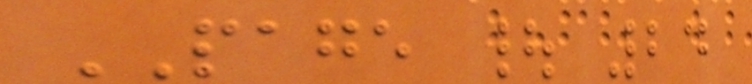PAGE | 24
